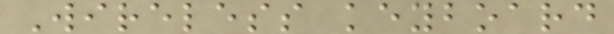Wireless keyboard
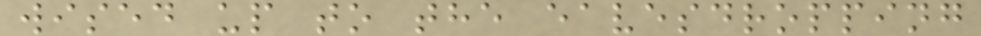wised up to the eavesdropping
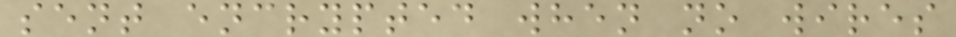sent encrypted when no wires
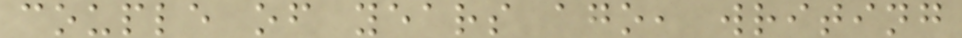couple of years ago, writing
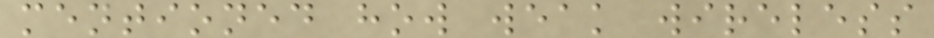mentioned how weak wireless
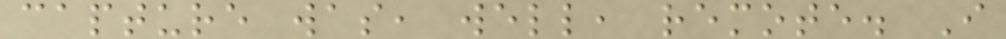capture was, well, remote. I
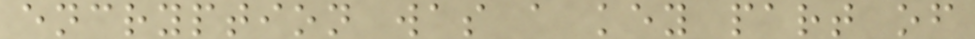encryption was a key part of
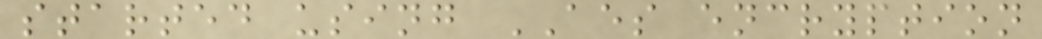started using AES encryption
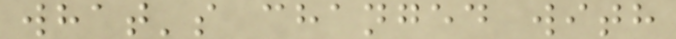what's changed with
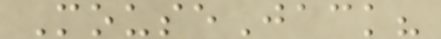MouseJack?
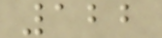122
